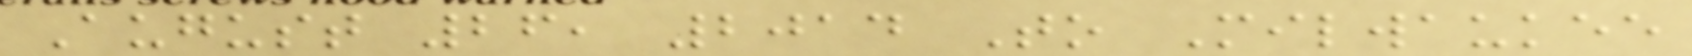August 26, 2014 To Milwaukee
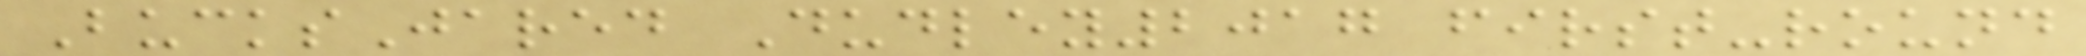BucksJared Dudley2017 first-round
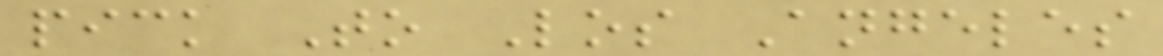pick To Los Angeles
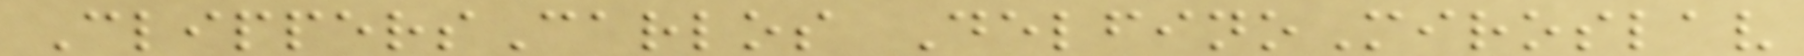ClippersCarlos DelfinoMiroslav
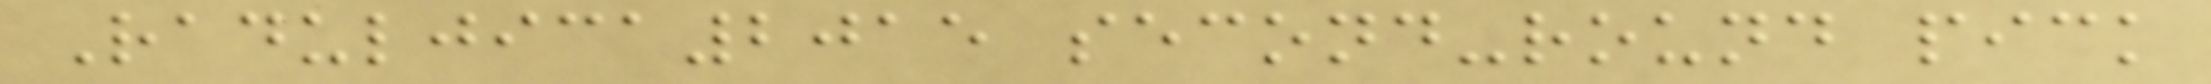Raduljica2015 second-round pick
